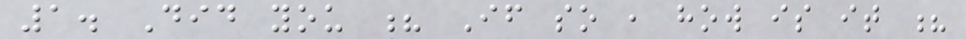1. Did you ? If so , how is it ?
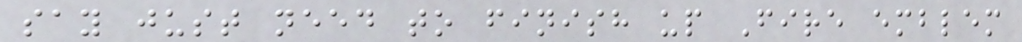say just need to finish up Fire emblem
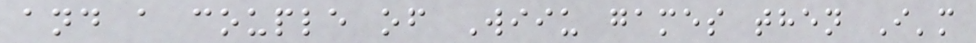and a couple of Wiiu games then I'm
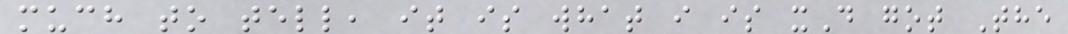much to tell, it is what i is xD got The
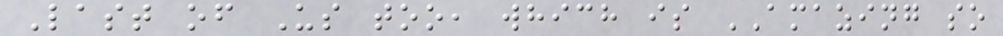Last of Us too, which is AMAZING so
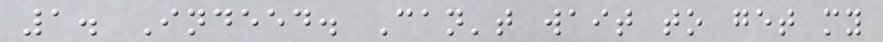1. Indeed. Can't wait to get my
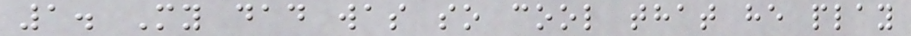1. My dad was so cool that he play
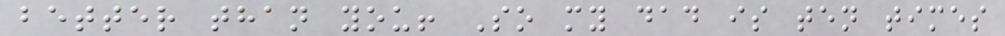better than you! So my dad is ten times
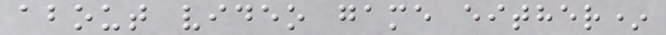about video game either*
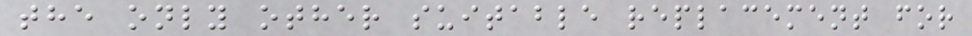the only other suitable replacement for
